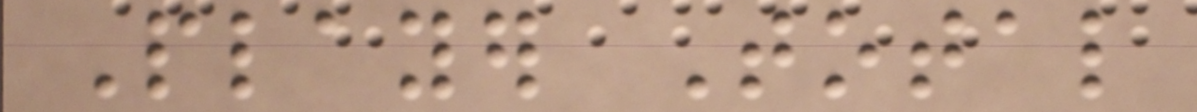Player Total
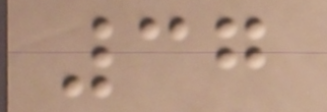37
